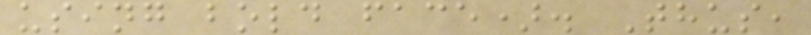using bold face). Thus,
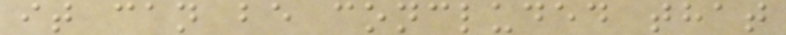it can be concluded that
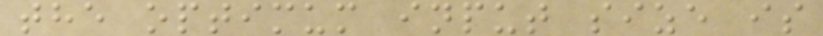the optimum input size is
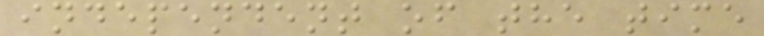independent of the time
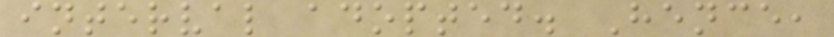interval adopted. Hence,
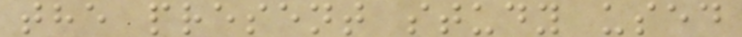the present study used
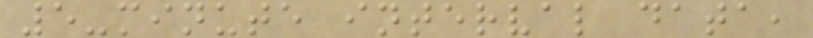5-minute interval data,
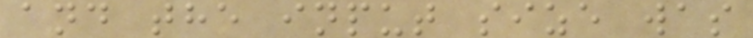and the input size was
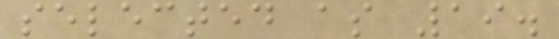selected as 19.
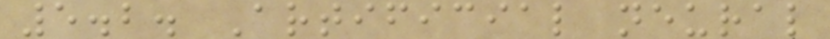5.2. Artificial neural
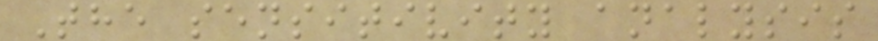The sensitivity analysis
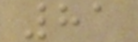81
